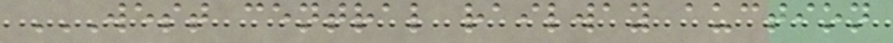WEST CENTRAL RAILWAY AUCTION
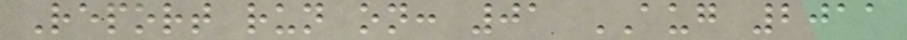Report run on: 01 AUG 2011
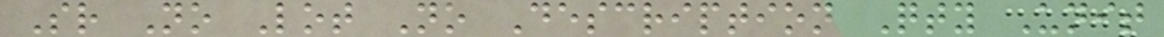Sr No Lot No Description Qty Unit
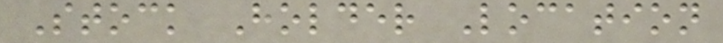Stock Holder Location
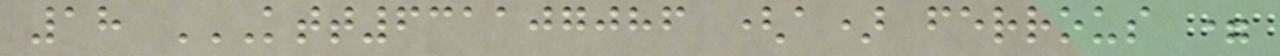18 KTT631107086 (A) FERROUS =
